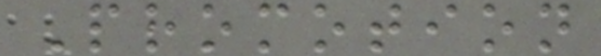Promotion
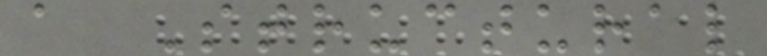a Structural
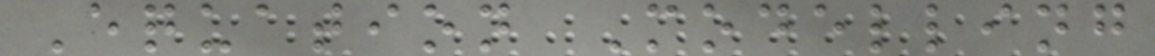Equation Modelling
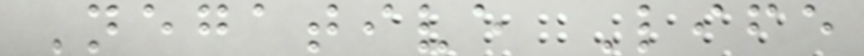Negative Life
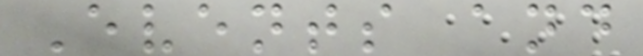Events and
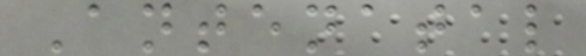Antenatal
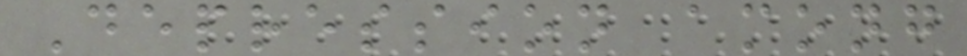Depression among
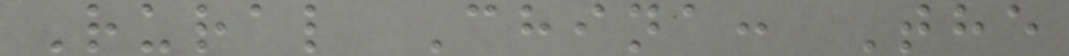Rural China: The
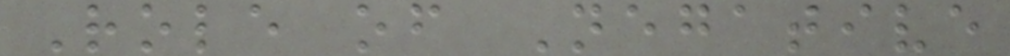Role of Negative
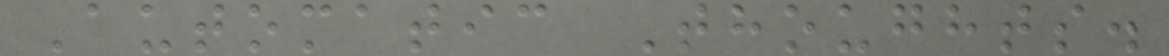Automatic Thoughts.
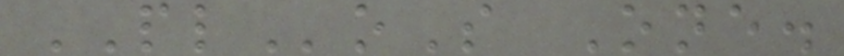PLoS One.
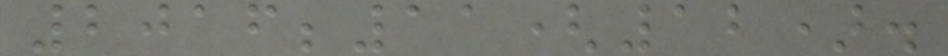2016;11(12).
